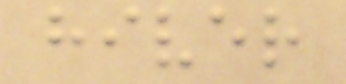hiver
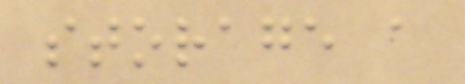storage a
